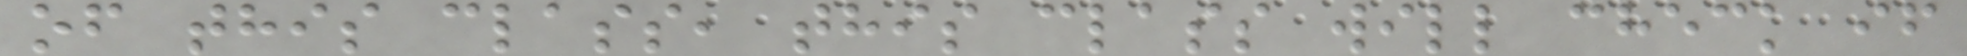of this class, this class will check if
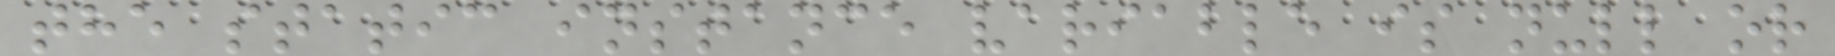the static instance variable is null or
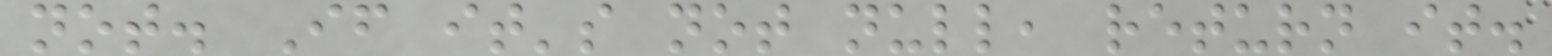not. If it's not null, return it.
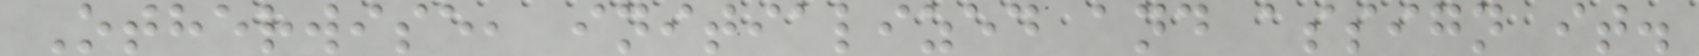Otherwise, initialized and assign it.
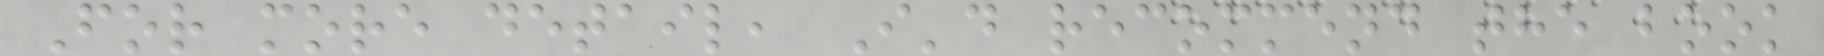For more detail, I'd recommend the book
